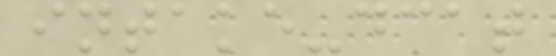intake-dcat
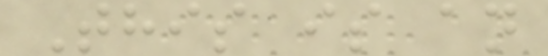This is an
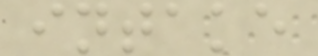intake
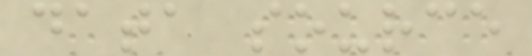data source
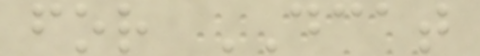for DCAT
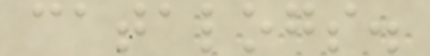catalogs.
